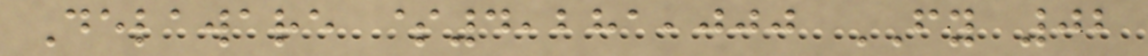Delaware $4,281,000 FY 02
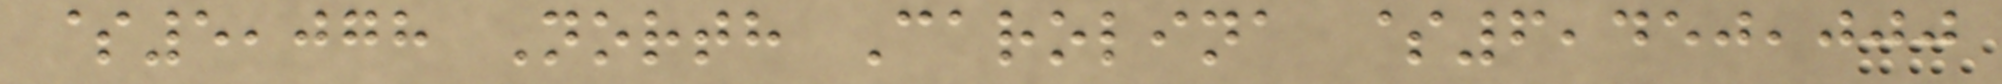$5,078 North Carolina $6,450,000
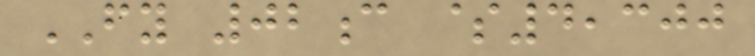FY 02c $4,300
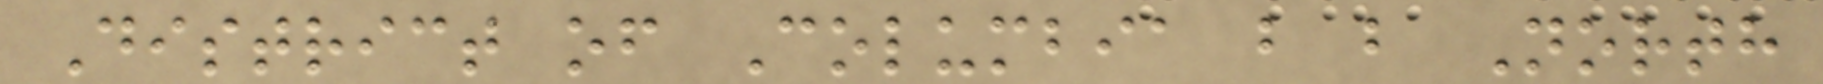District of Columbia b b North
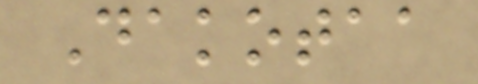Dakotaa
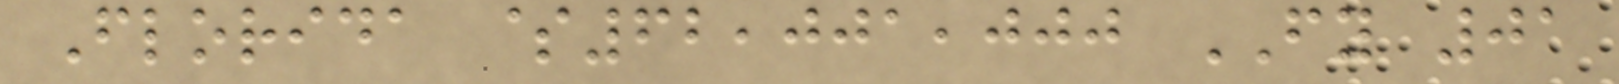Florida $62,001,000 FY 01
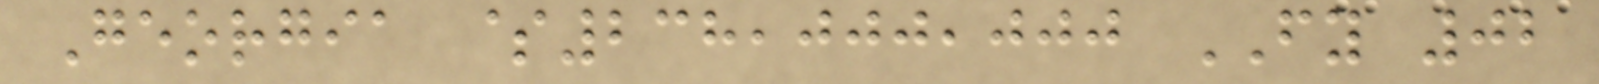Georgia $238,000,000 FY 02
